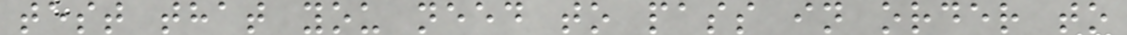test that you need to pass in order to
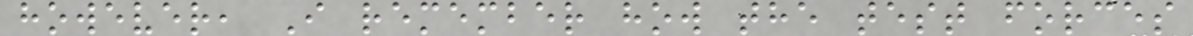however, I remember how the test forces
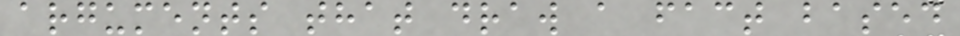arguments that draw a fact based
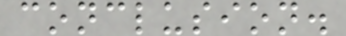conclusion.
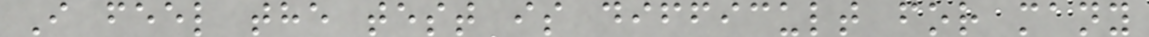I feel the test is difficult for many
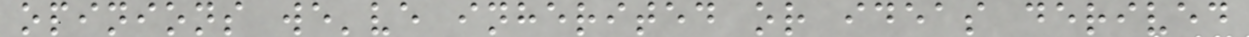opinions we've inherited or ideas derived
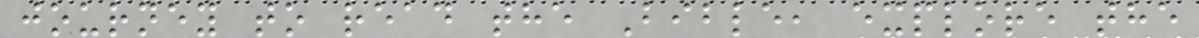journey to read the Bible, explore the
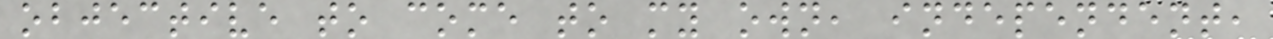objective to come to my own, independent,
